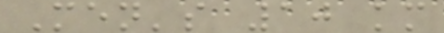Men's 10 km
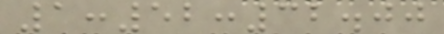1:52:32.00
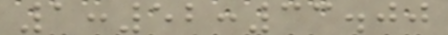1:52:33.00
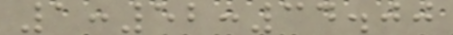1:52:34.00
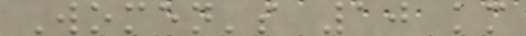Women's 10 km
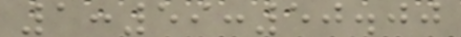1:59:50.00
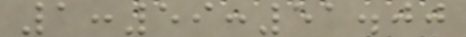1:59:51.00
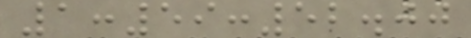1:59:52.00
